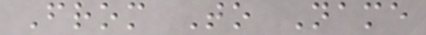From To Name
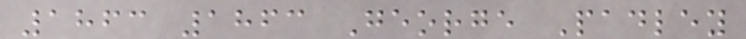1863 1863 George Padley
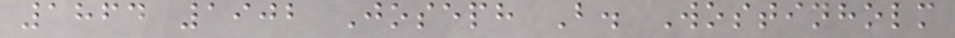1864 1902 Joseph B. Wostinholm
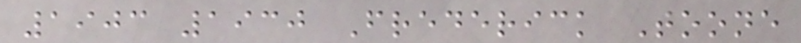1903 1930 Frederick Toone
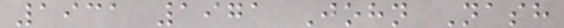1931 1971 John Nash
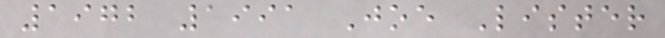1972 1991 Joe Lister
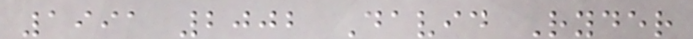1991 2002 David Ryder
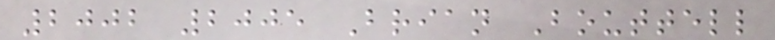2002 2005 Brian Bouttell
